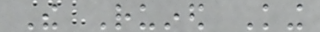The Ruined King
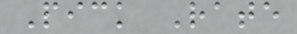Pick Rate
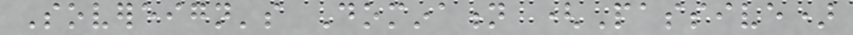Sovereign's Domination (Passive)
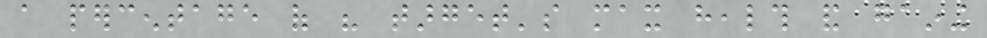a percentage of his target's max health and gaining
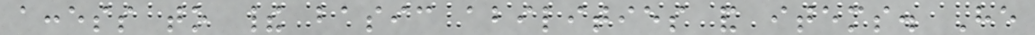access to their basic abilities and items. He
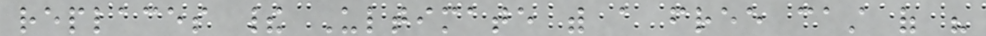replaces their Ultimate with a free cast of his
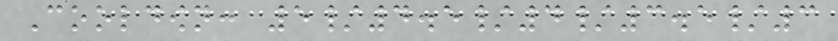Cooldown: 5/4.5/4/3.5/3
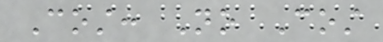Cost: No Cost
